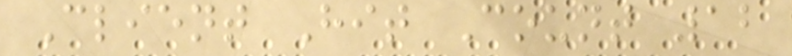Client Hit Count 12
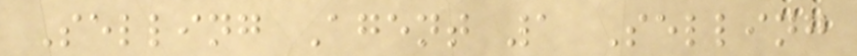Selling Agent 1 Selling
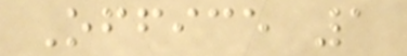Office 1
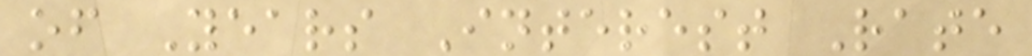of Years Interest Rate
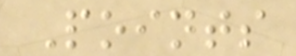Points
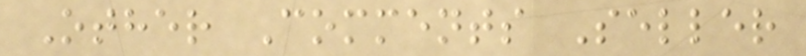Other Comments Seller
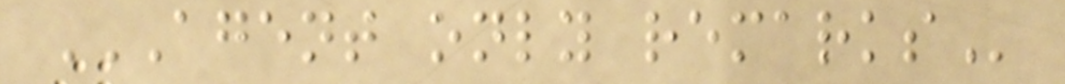AGENT ONLY REMARKS
